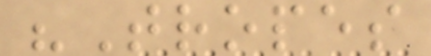"Tropes
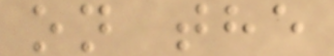on the
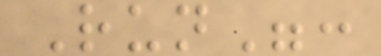Run":
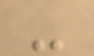-
